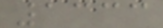1333
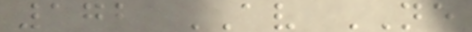172 AV NE
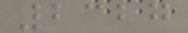2327
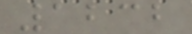1232
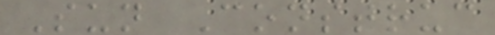Sun Construc
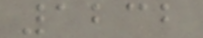1232
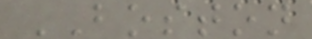BOSTON
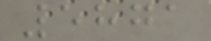5871
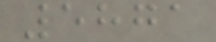5871
